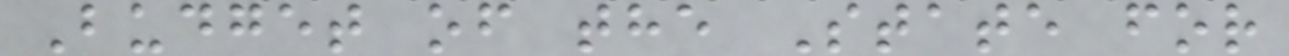Budget of the State for
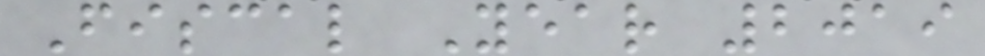Fiscal Year 2019
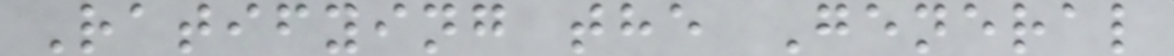Ratifying the General
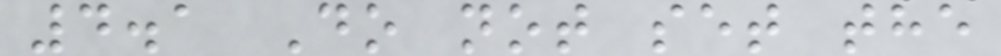4.1 Do not set the
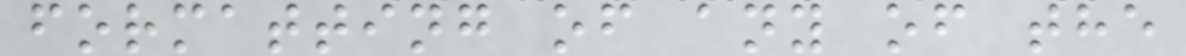formatting of any of the
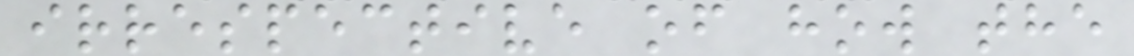irrespective of how the
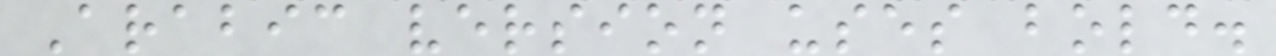Arabic version uses bold.
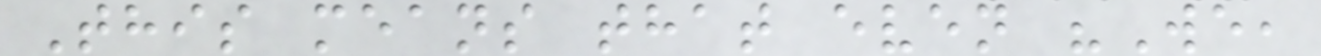This means that even "We,
